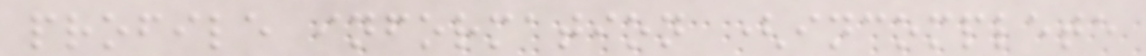profile information (incomplete
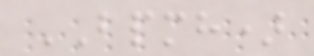BPMH)
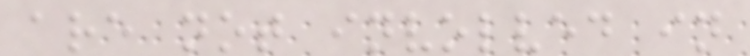are not involved in
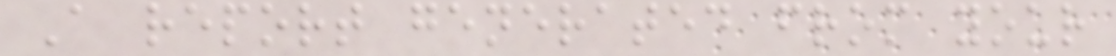A report generated from your
